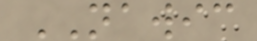NAWIC
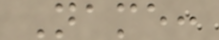Name:
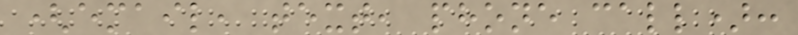(email, text, phone call):
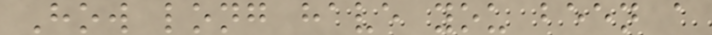How long have you been a
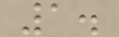1.
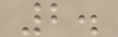2.
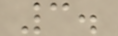3.
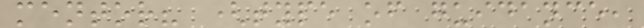mentor? (type of guidance,
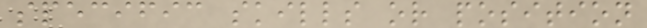specific skills or position
